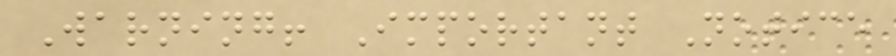Warning! Important Notice
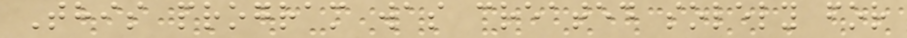This program was created solely for
